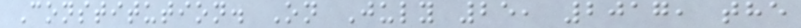Constitution. On July 25, 2017, the
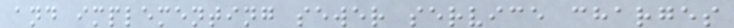and implementing sewer service charges
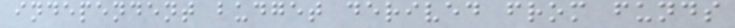independent budget derived from funds
